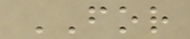FOR
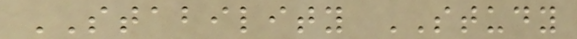STABILITY STUDY
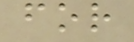for
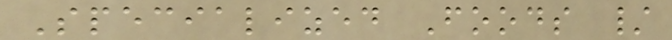Specialized Foods /
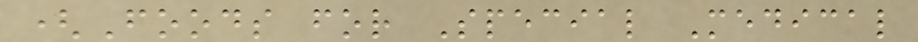(Foods for Special Medical
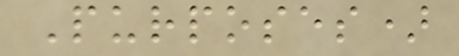Purposes)
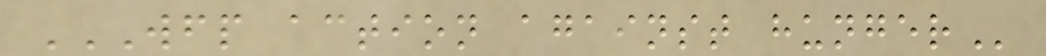WFP ACTION AGAINST HUNGER
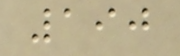190
